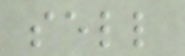sell
